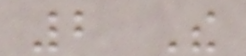2 The
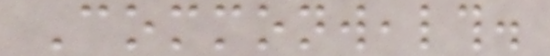Commonwealth.
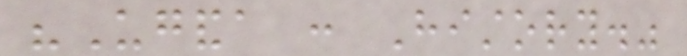"Uganda : History."
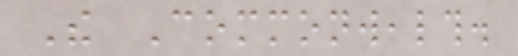The Commonwealth.
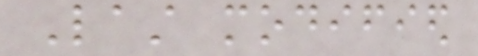Last modified
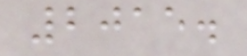2015.
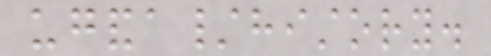uganda/history.
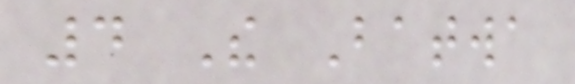4 The Batwa
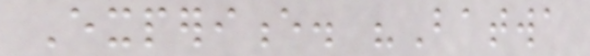Experience. "Batwa
